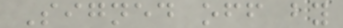Signed off by
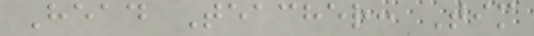Head Teacher: Tim
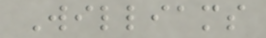Williams
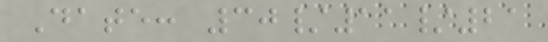Date: 30/11/21
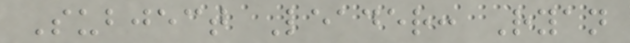Subject Leader: Ryan
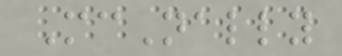McNally
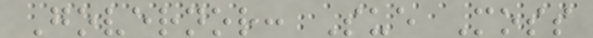Governor: Sue Moss
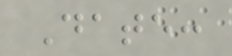Date:
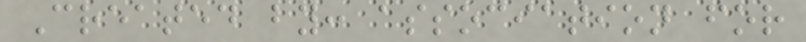Created by: association for
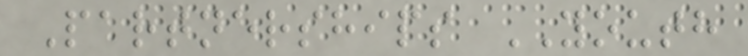Partnerships YOUTH
